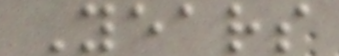Years
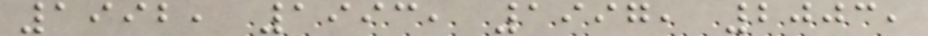1992, 1993, 1997, 2003,
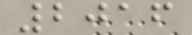2016
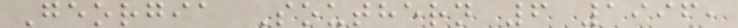Georgia Southern 6 1996,
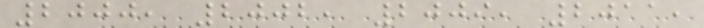2000, 2002, 2009, 2011,
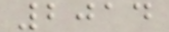2014
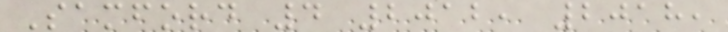Samford 4 2012, 2018,
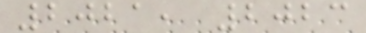2021, 2023
